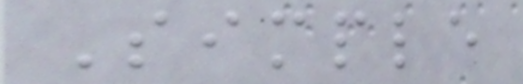Simple
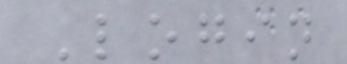Login
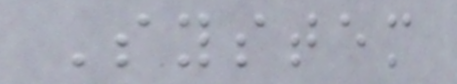System
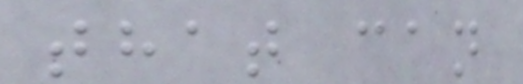that can
